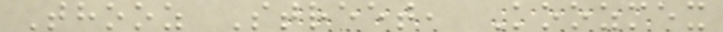Thooz Street, Koozmex
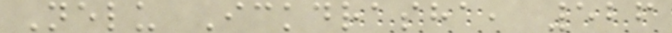Nelu Ickdrasha, 526
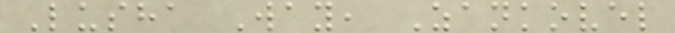Lusha Way, Zankovel
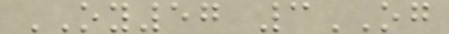OY57 3OG
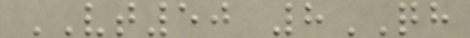VT50 8QH
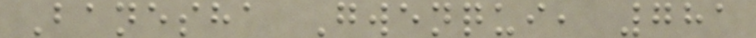Banesha Gwenqui, 781
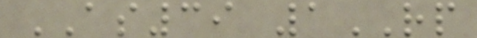AS39 1RP
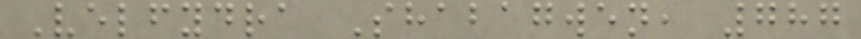Velfydra Shabagwen, 787
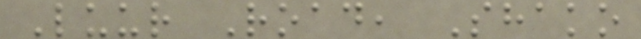Luur Road, Shako
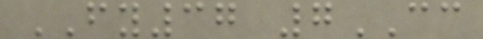FY37 7CC
